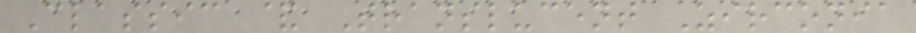Classic & Translucent Zirconia
